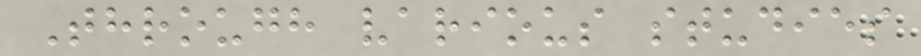Through various studies
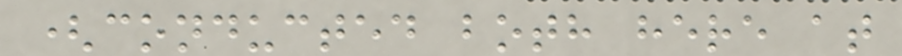(conducted both here at
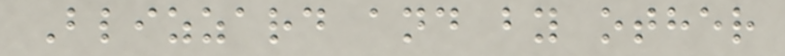Blizzard and by other
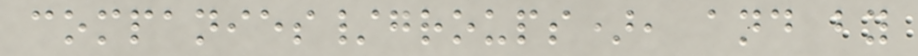companies/groups), and by
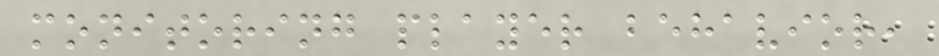monitoring player behavior,
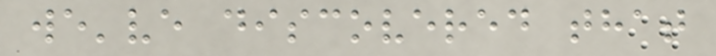we've discovered that
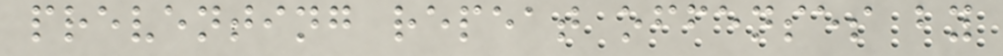preventing repeat offenses by
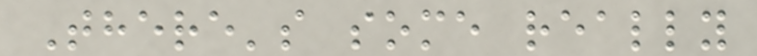There's some really
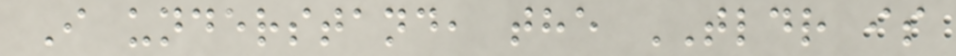I understand, the TLDR is
